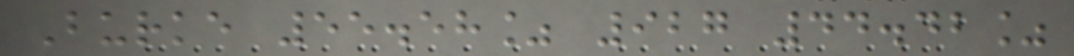Burke 55.58% 927 44.42%
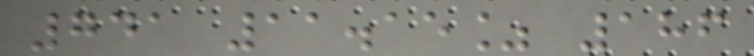741 11.15% 186
